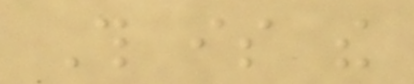This is the
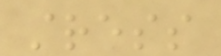stress
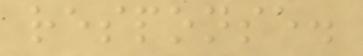response.
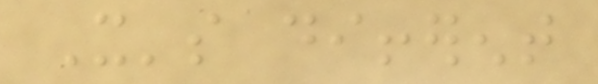It's different
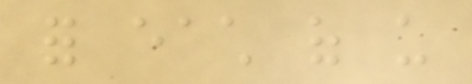for each of us
